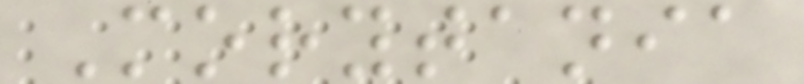Morytania
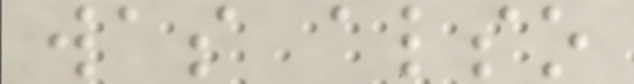was also
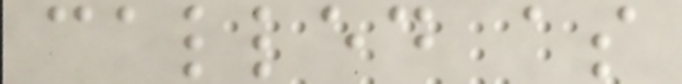called as
